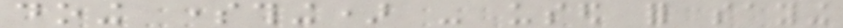doing something) - used for saying
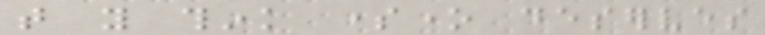that you think someone deserves
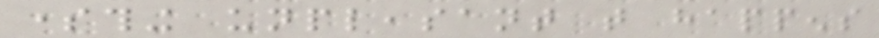something unpleasant that happens
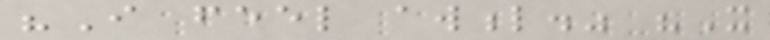"I feel awful." "It
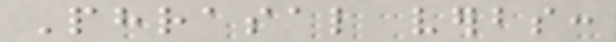Phrasal verbs:
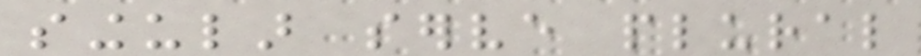singular serve plural
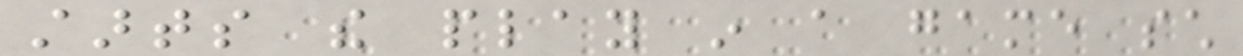starts the play in a game such
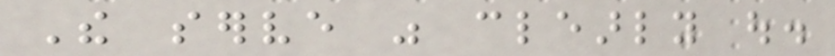The serve was clearly out.
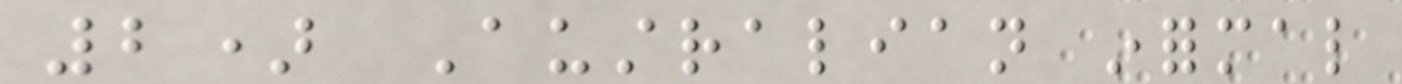2) Australian informal
